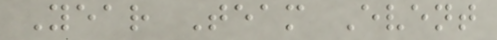Year Team Event
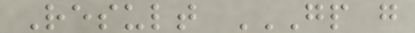Result GP G
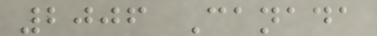2006 Canada
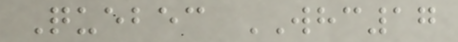Quebec WHC17
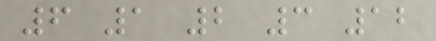6 1 2 3 12
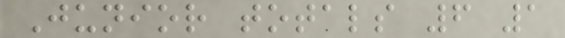Junior totals 6 1
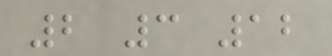2 3 12
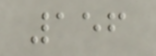156
